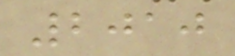2010
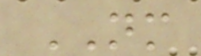NM
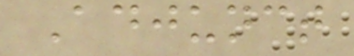Adjunct
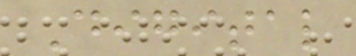Digital
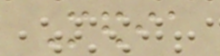Media
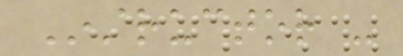Instructor -
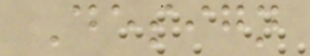Design
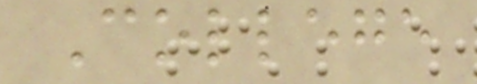College
